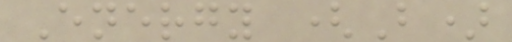Energy (B)
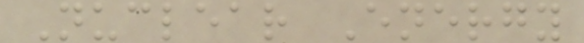Nuclear Energy
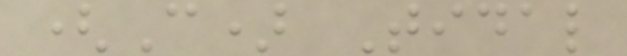(C) Tidal
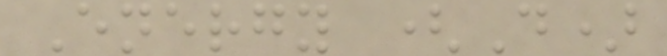Energy (D)
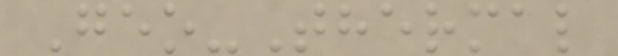Geo-Thermal
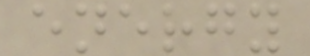energy
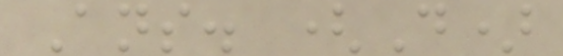Ans. (D)
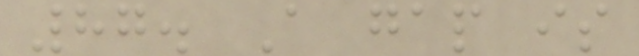87. A gap is
